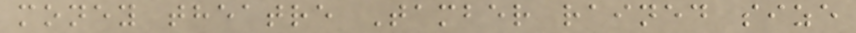money theatre Tamber rained size
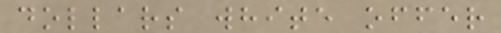dollars white offer
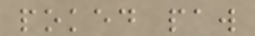poked paw
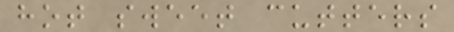hot sweet cutters
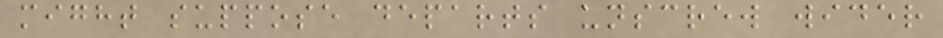might suppose departs unscrew wider
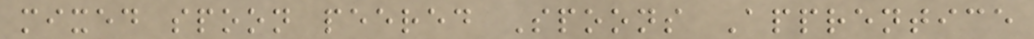mixed spoon peered Spoons Apprentice
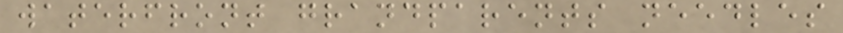waterfront grandparents needles
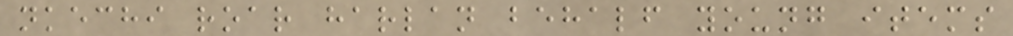nkechi roar harlan behalf young items
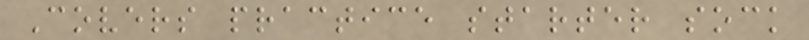Covers practice starter sock
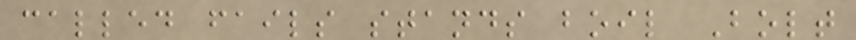called fails stands boil Bolt
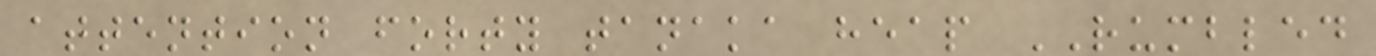attention forty tanaka heap RUMBLED
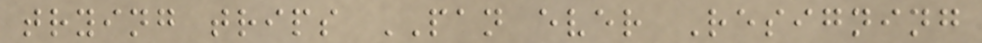trying trips PAN ever Resigning
